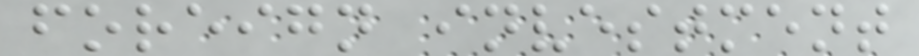foreign investment
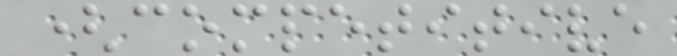(competitive
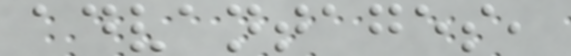advantages,
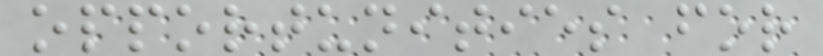opportunities for
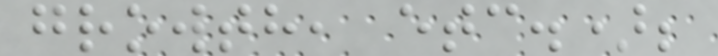growth, etc.);
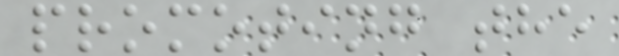promoting the
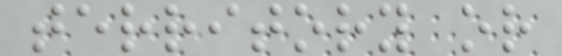territory or
